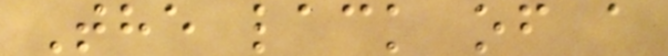The lack of a
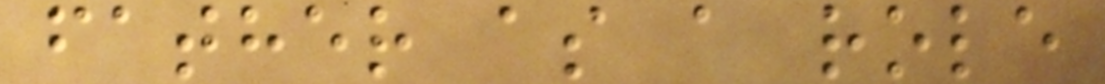father as a role
